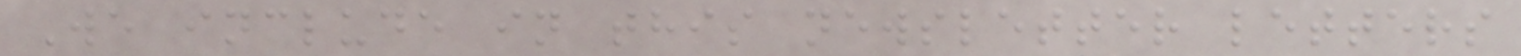We include in this newsletter letters
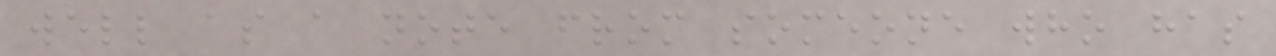well as a note from someone who has
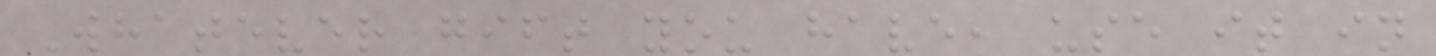Whatever gift you have, use it in
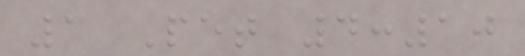1 Pet 4:10
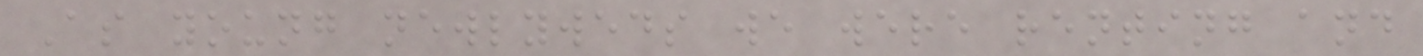As young newlyweds we were renting and
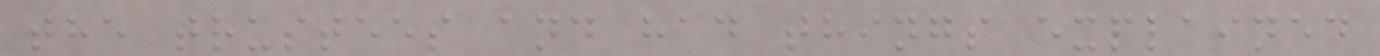the trustees and had things explained
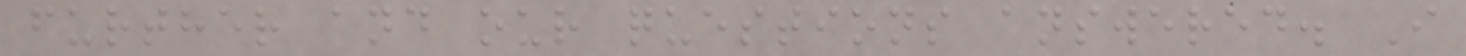further and our questions answered. I
